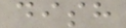dish
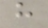h
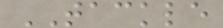TACKLE
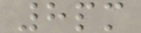8pm
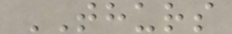THURS
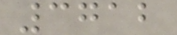3712
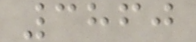3860
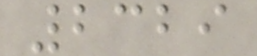2329
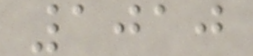1010
